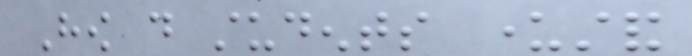How do students understand
